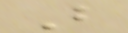B
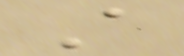A
